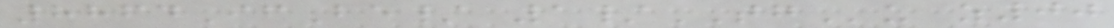8864IfBe/ 1/TGu z00
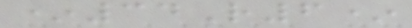*34R6*
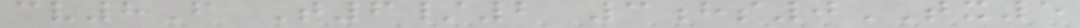cv8F T6/2 3hs0TX5
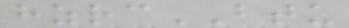hzrcBTU
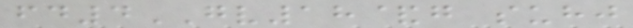fd4GV18&g suhj
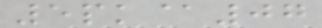5pk@07
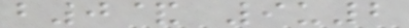b0& 9u2
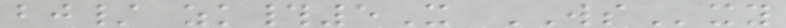bj/ zk#5X WSxy
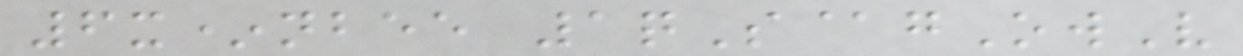6x*nbee 1qS@gOwV
